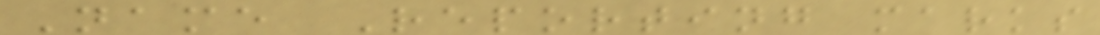Name Reporting marks
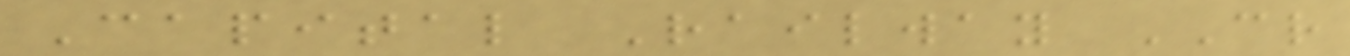Capital Railway CR
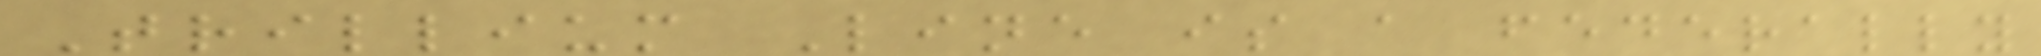Trillium Line is a federally
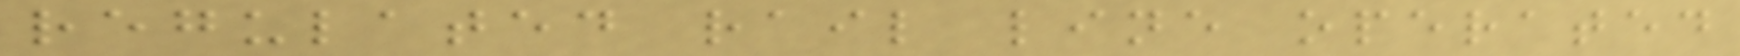regulated rail line operated
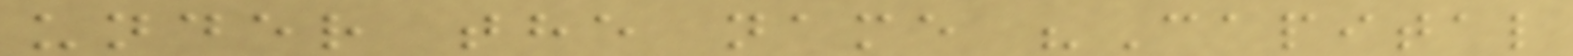under the name "Capital
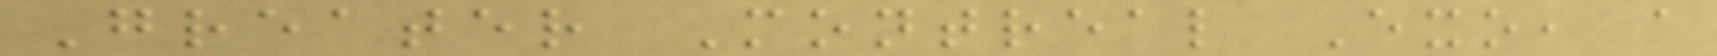Greater Montreal Exo, a
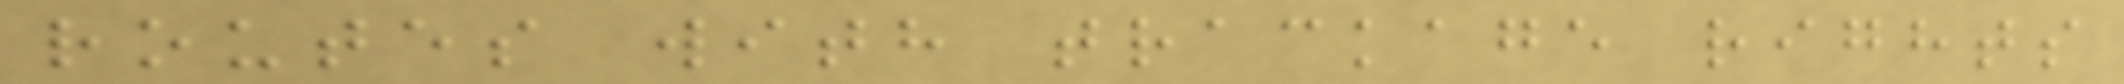routes with trackage rights
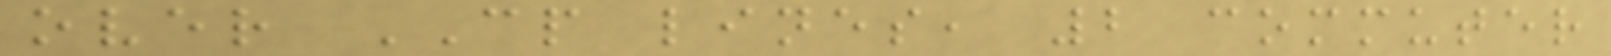over CP lines, 2 commuter
